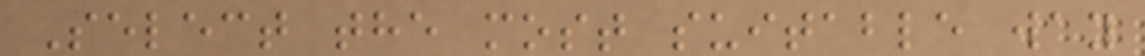Select the most suitable way
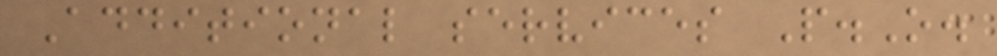Additional services P.O.
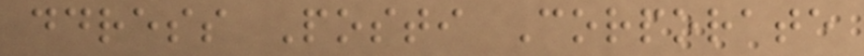ddress Posti Corporate
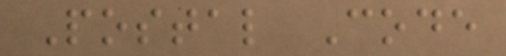Postal Code
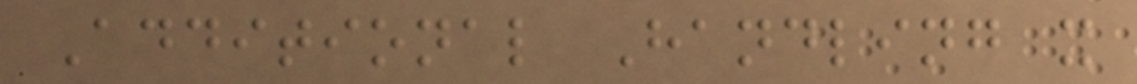Additional Handling x
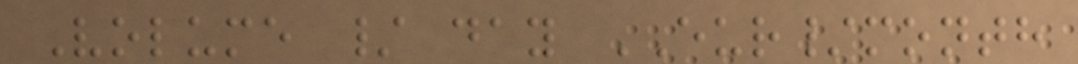Volume / day EUR/month
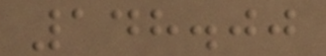148.00
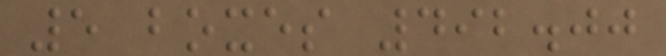5 boxes 492.00
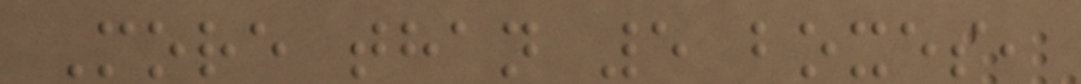More than 5 boxes,
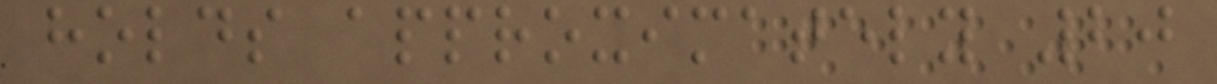holds approximately 20
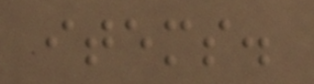items.
